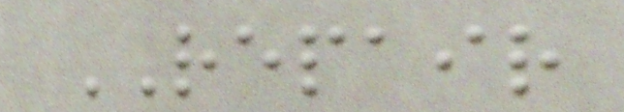REPAIR
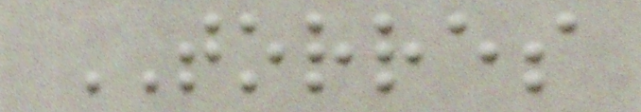TORRES
